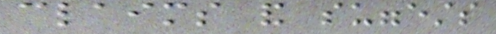claims and suggests
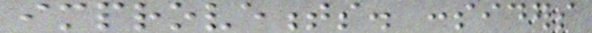improvements. considers
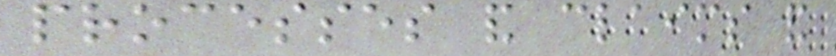processes and claims and
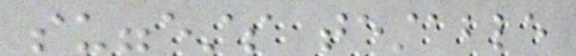suggests testable
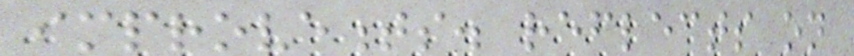improvements. reflects on
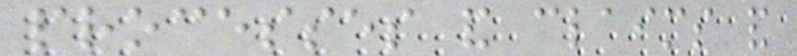processes and claims and
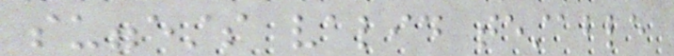suggests valid testable
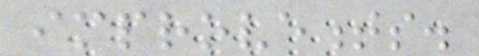improvements.
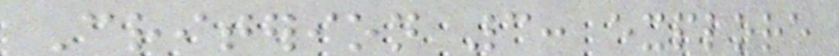Criterion 3: explore
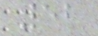52
